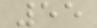55
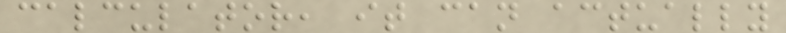calculator, it can actually
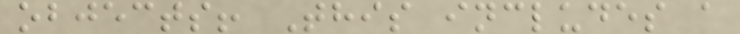objects! This includes a
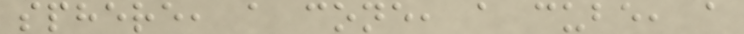sphere, a cone, a cube, a
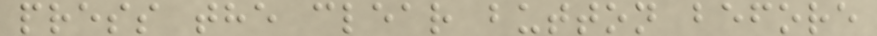press the clear button before
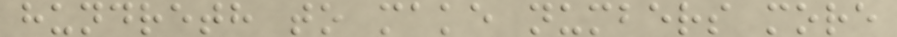hundreth to make numbers more
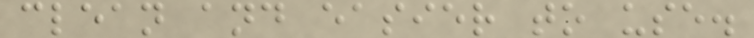clean and easier to use.
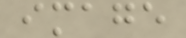image
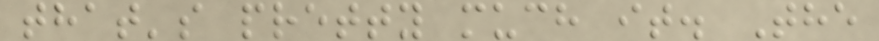that's pretty much it. The
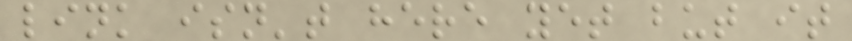link isn't here yet but it
